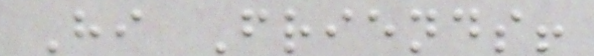Hi Friends!
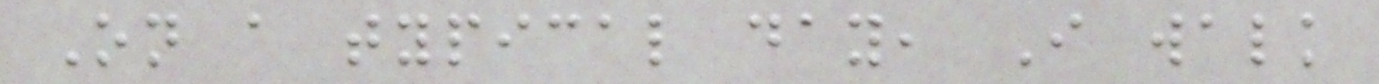On a typical day, I walk
